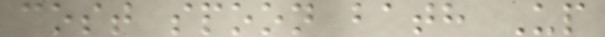cost spoon bath Up
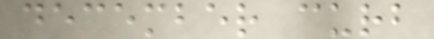december curb
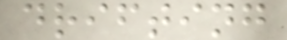drifting
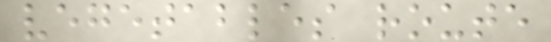vegetables route
